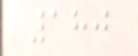180
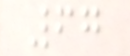67
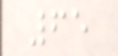65
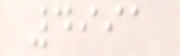4991
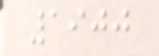1900
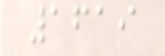1619
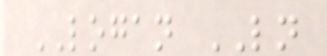LOGAN LN
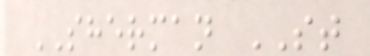SHERMAN ST
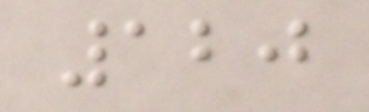120
